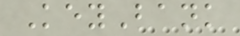KeyBank
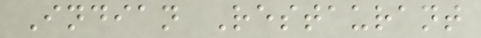Indian Restaurant
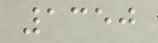1350
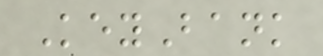KeyBank
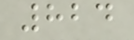824
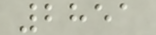2851
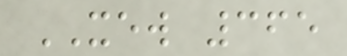XEW 365
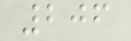206
